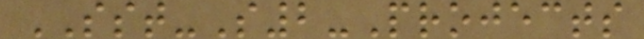SST-S2-Projects
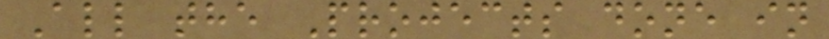All the Projects done in
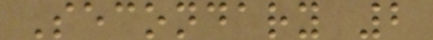Secondary 2
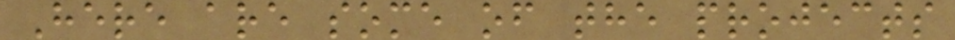Here are some of the projects
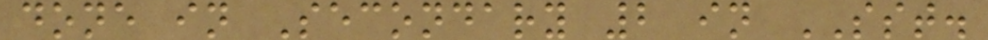done in Secondary 2 in SST.
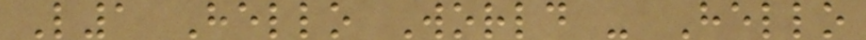L1 Hello World - Hello
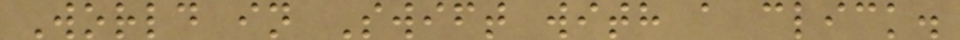World in Swift with a click.
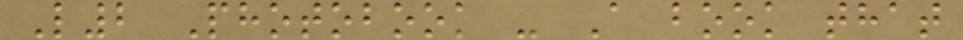L2 Photobook - A book that
